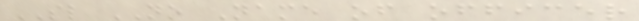SL NO Name of officer
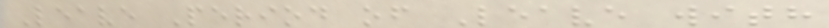Leave Period of Leave with
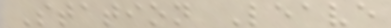Station Leave
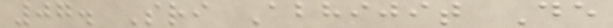07. Sri Abhijit De
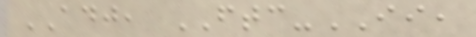ADJ, FTC-II,
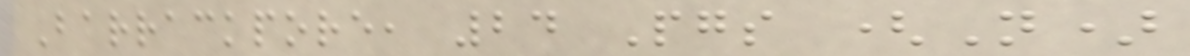Barrackpore, 24 Pgs (N)
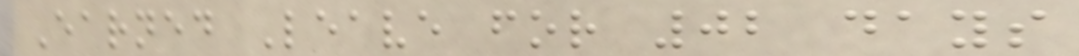Earned Leave for 02 days
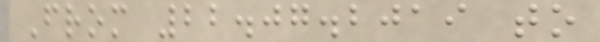From 22.07.2019 to
